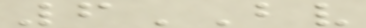6BV
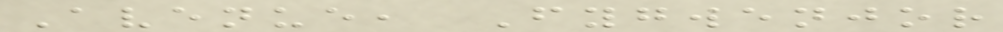Avenue, Fygwenjor
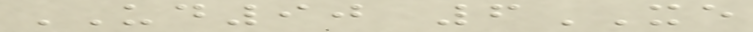UD90 6XE
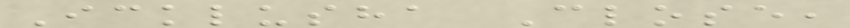Icklusha Close,
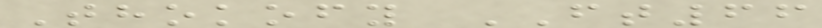Thokofy FT66
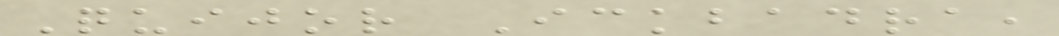Quijor Ickbadra,
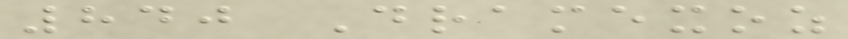840 Dramexoz
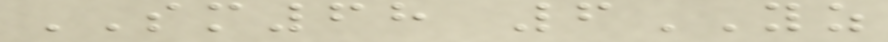SM68 6YZ
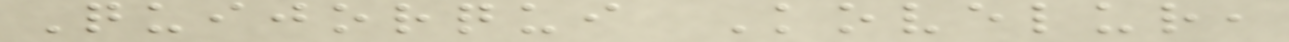Quijorqui Kovelur,
